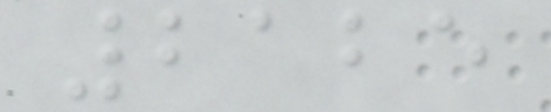2125
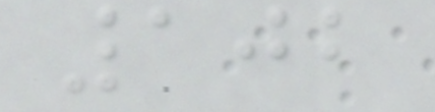102
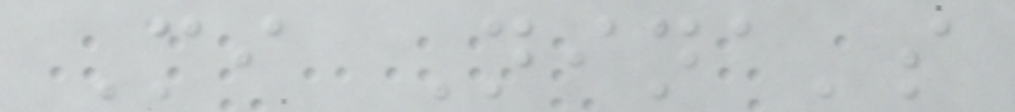Mi Nina's
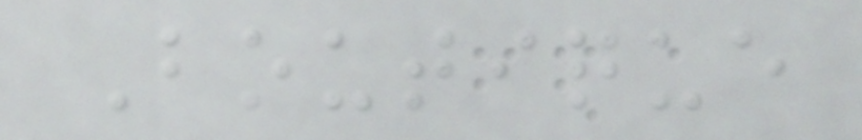Boutique
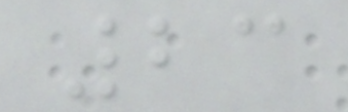23
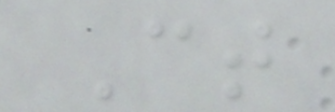Ct
